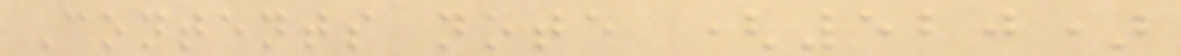Contents note (520)
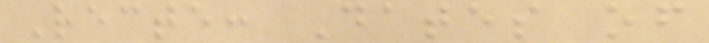Recte: Dates of
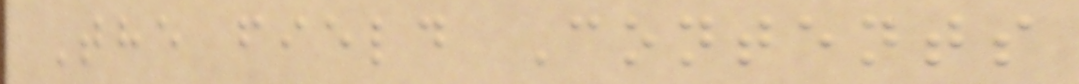The field Contents
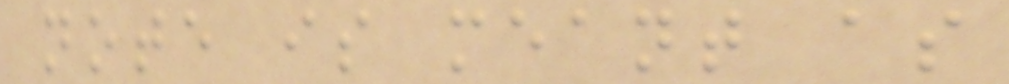note is meant as
